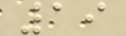19
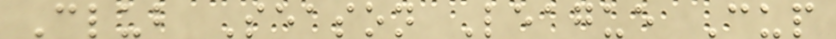Club Season League Cup
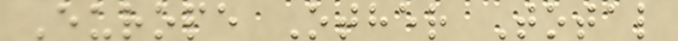Europe Other Total
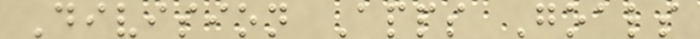Division Apps Goals
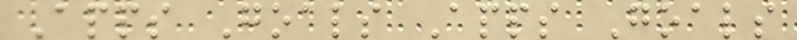Apps Goals Apps Goals
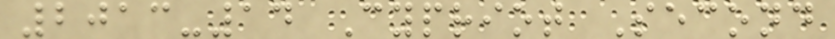2013-14 Cypriot Second
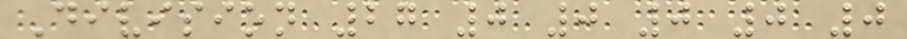Division 27 0 0 0 0 0
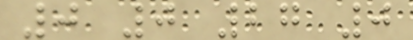0 0 27 0
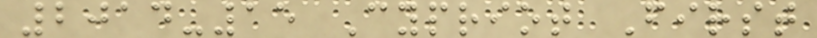2014-15 Cypriot First
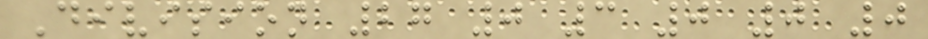Division 27 0 3 0 0 0
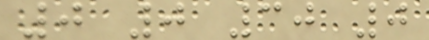0 0 30 0
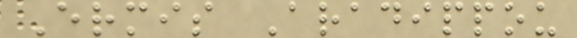Ermis Aradippou
